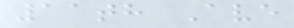11th Ave
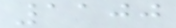1100
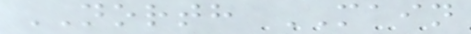NORTH MAIN
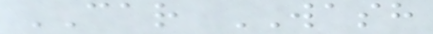CAR WASH
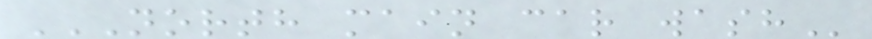NORTH MAIN CAR WASH
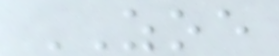ZOE
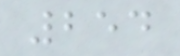254
